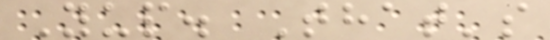Yup. That's
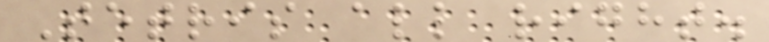Tetris all right.
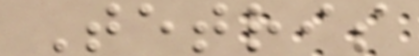Tetris
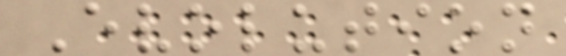Evolution
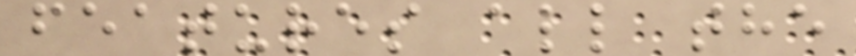features all the
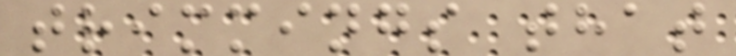trimmings that
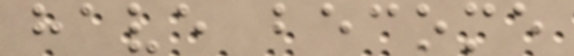have become
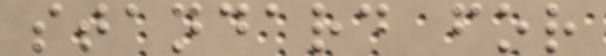standard for
